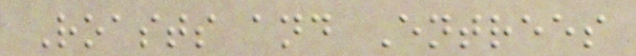Roasts and Entrees
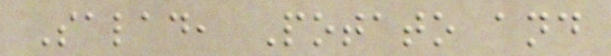Salad, Potato and
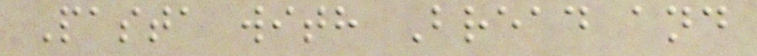Pasta with Bread and
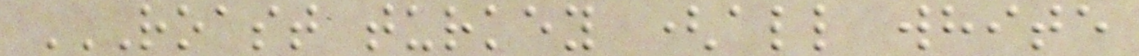ROAST TURKEY (ALL WHITE
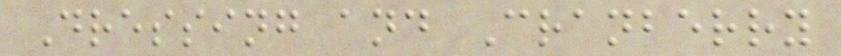Dressing and Cranberry
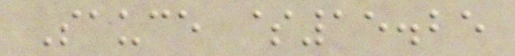Sauce $15.25
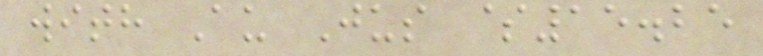with Au Jus $15.25
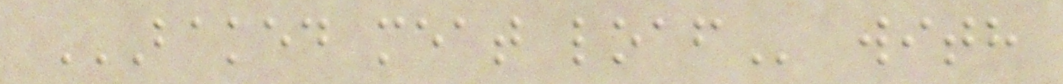BAKED MEAT LOAF with
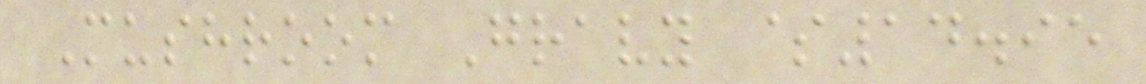Mushroom Gravy $14.95
